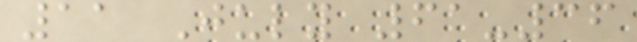11 July 61-36
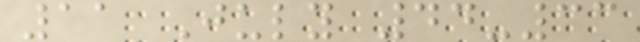11 July 44-33
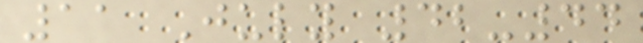11 July 42-44
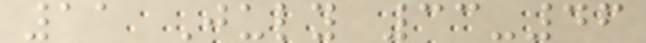11 July 33-46
